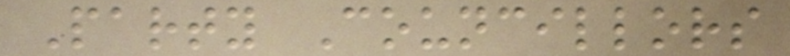Party Councillors
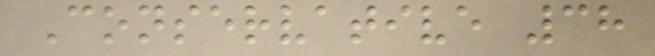Conservative 38
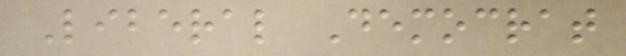Liberal Democrat
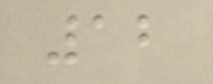12
